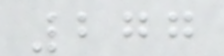277
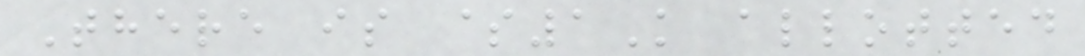There is $1K allotted
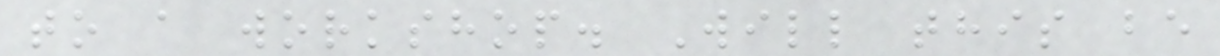to a workshop. Will this be
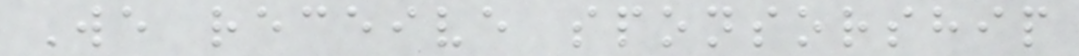We receive sponsorship
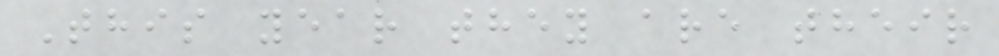This year they are their
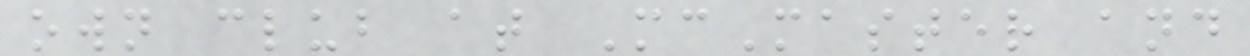own club at McMaster and
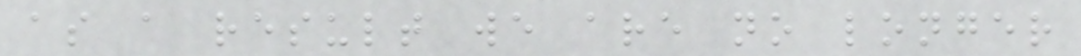as a result we are no longer
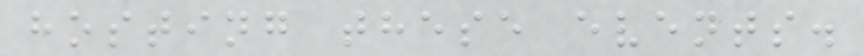hosting these events.
